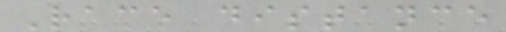Race distance
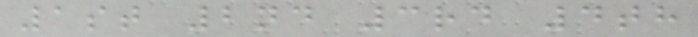1st 2nd 3rd 4th
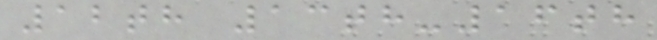12th 13th-16th
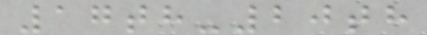17th-20th
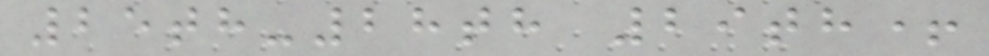25th-28th 29th+
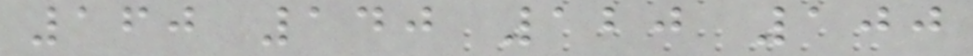160 140 120 100
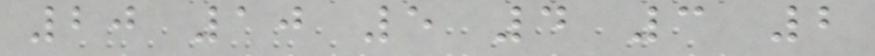20 10 5 4 3 2
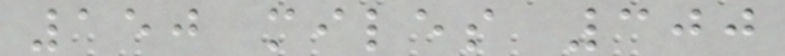150 miles 300
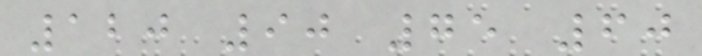120 90 75 60
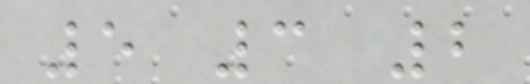5 3 2
